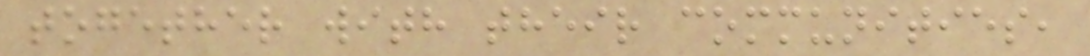together with their communities,
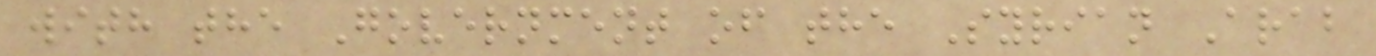with the Government of the Syrian Arab
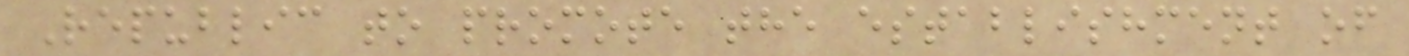Republic to promote the establishment of
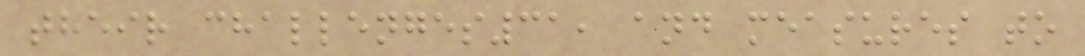their challenges31, and measures to
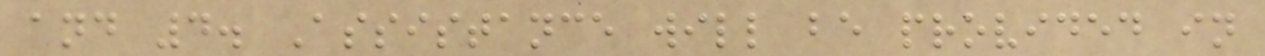and 4. Assistance will be provided in
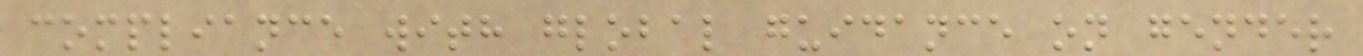compliance with global guidance on gender
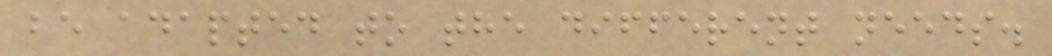be adapted to the different needs.
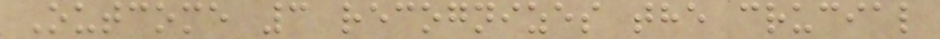Outcome 3 recognizes the crucial
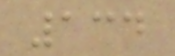134
